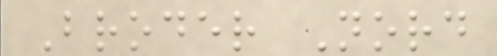Broder Nord
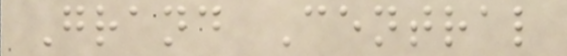Grand Central
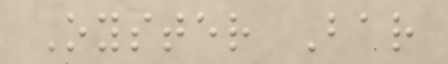Oyster Bar
